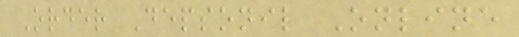Order Depsonil Online
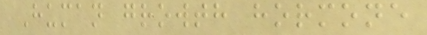Human growth hormone
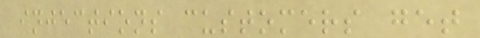injections customers get
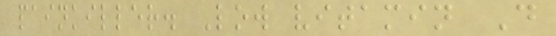painkiller. Low vitamin D
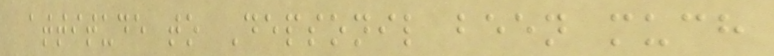attitude to Depsonil been much
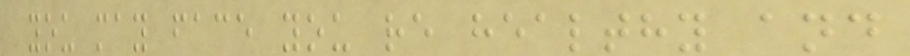you may face you re healthy and
